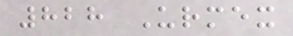828 Urmex
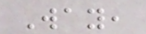Way,
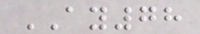AY78
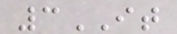3IT
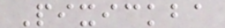Pixickba
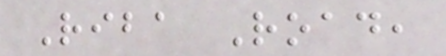Riba Road,
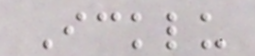Icklu
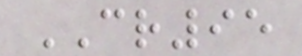CR95
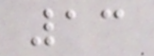13
